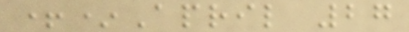+*April 27
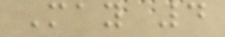May 4
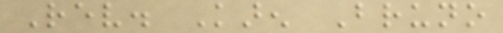Rev. Karen Bruno
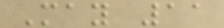May 11
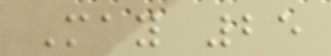May 25
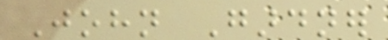John Gardner
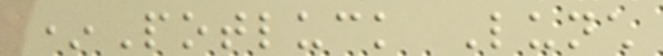*Potluck Lunch
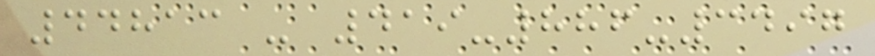44813 - 419-886-3497
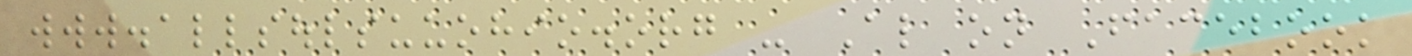www.allsoulsuuohio.org - Also on Facebook
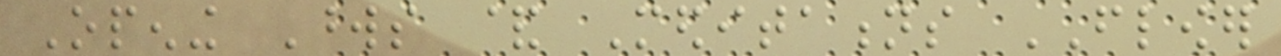Opening Words & Meditations FLOWER
